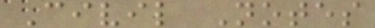Civil Notes
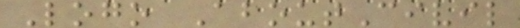Logo AboutCivil
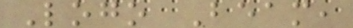Logo Beam,
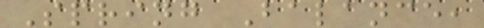Spring Balance,
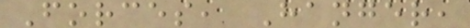Forces, Hanger,
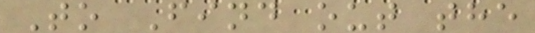To Find out the
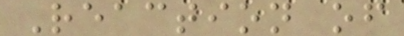Reaction of
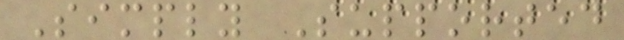Simply Supported
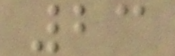23
